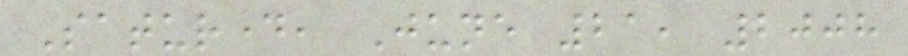Saturday, June 21, 2008
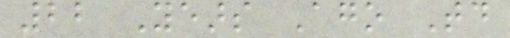22 Years Ago Today
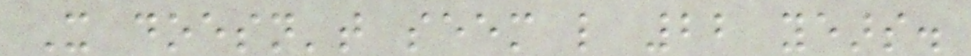It doesn't seem like 22 years.
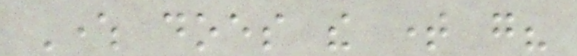Where does the time go?
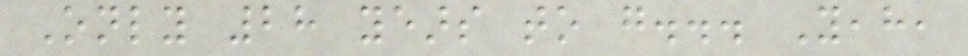Only 28 years to go... Yeah,
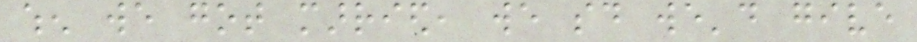when we got married, we said we'd give
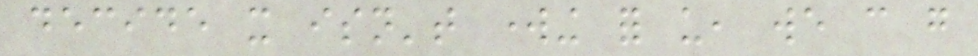decide it isn't working for us, we can go
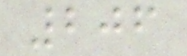206
